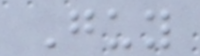Guy
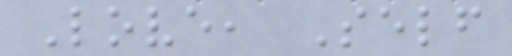Love, Self
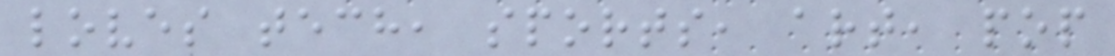loves tech, sports, art, pop
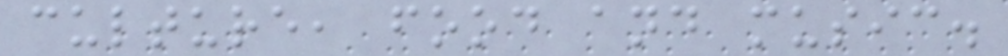culture, food and music.
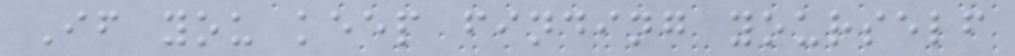If you keep finding yourself
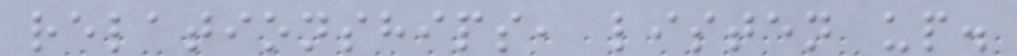relationships, listen up.
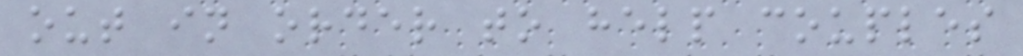out in order to help couples
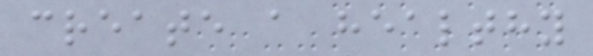create a healthy
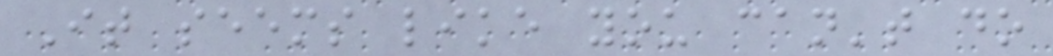It seems like you can't do
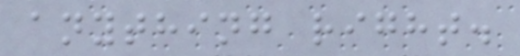anything right.
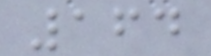164
